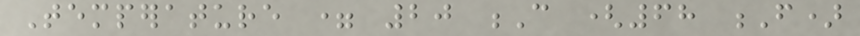Temperature = 20 C (68 F)
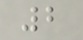2
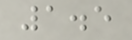1.5
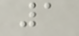1
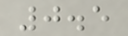0.5
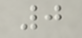0
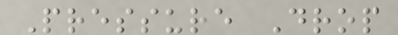Pressure Drop
